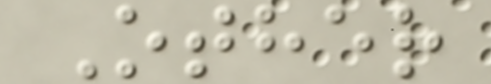Other
